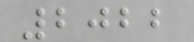2022
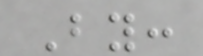By:
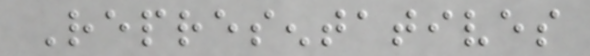Representatives
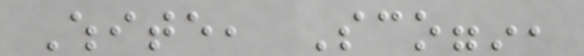White, Scoggin,
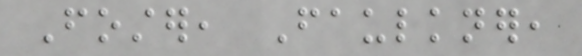Foster, Faulkner,
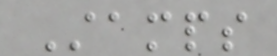Stamps
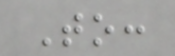To:
